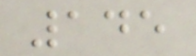145
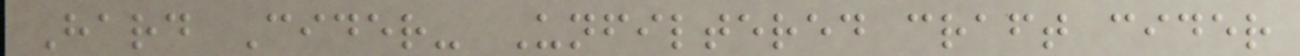Hard Cider- Unfiltered craft cider
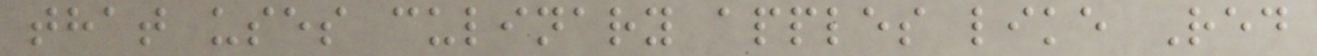that uses culinary apples like Red
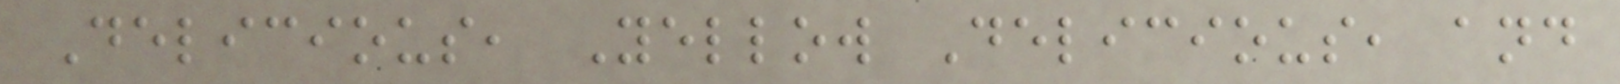Delicious, Yellow Delicious, and
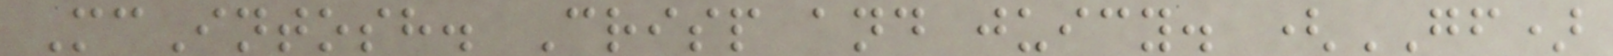McIntosh. Crisp and juicy. (GF)
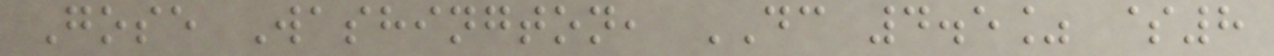Gose Washington, DC 4.5% $8
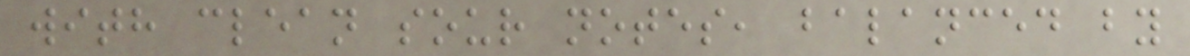with clean sour notes, balanced by
